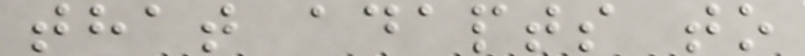that adapts to
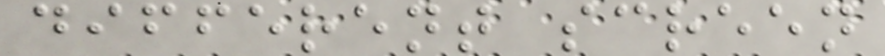different screen
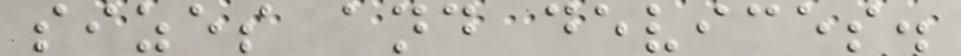sizes and devices.
